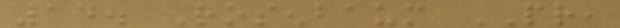14. Rosenbaum PR,
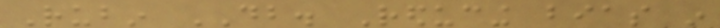Rubin DB. Reducing bias in
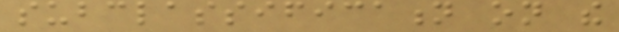subclassification on the
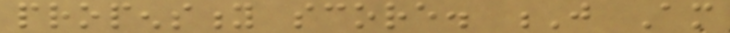propensity score. J Am
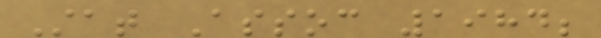Stat Assoc 1984;
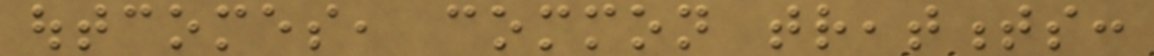outcomes, common treatments:
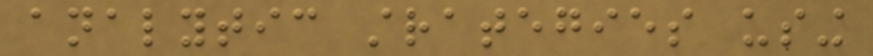analytic strategies using
